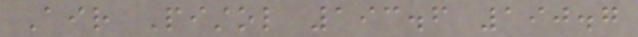Air Pistol 193.6 190.7
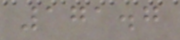171.7
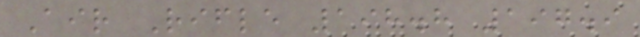Air Rifle 198.8 197.9
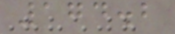174.2
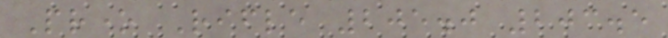Prone Rifle 205.0 203.5
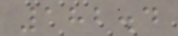182.4
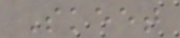Skeet
